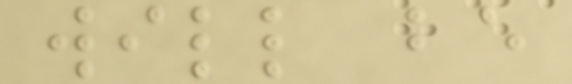will be
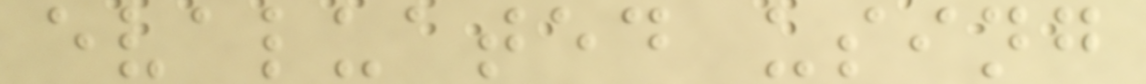evaluated using
